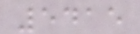5415
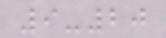9-20
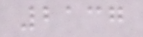2137
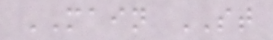MAIN ST
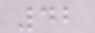42
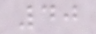40
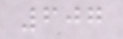607
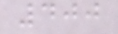400
